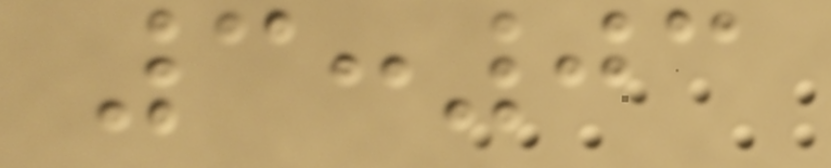3:03
